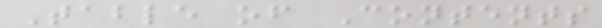Table of Contents
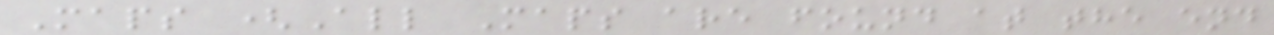Maps (All Maps are found at the end
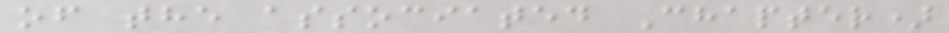of the associated Chapter)
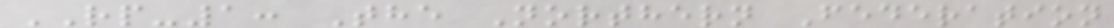RP-1: The Northern Federation
